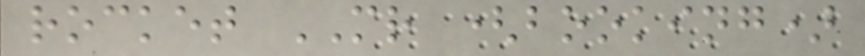rocket MR (booking)
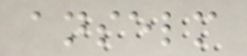anselm
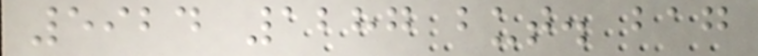5924 1287 but. bag
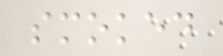smoked
